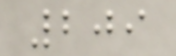209
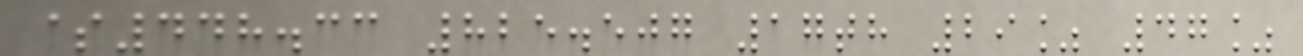$448.33 825.507 17th 29% 47%
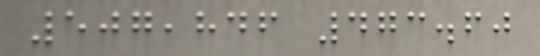507,846 473.60
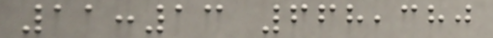11:13 668,380
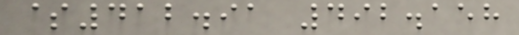$412.91 492.158
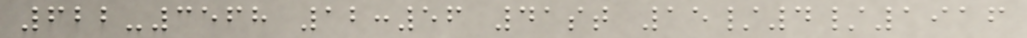622-3568 12:56 41st 15/4/1916
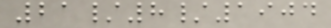21/8/1904
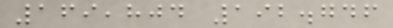169,804 192.746
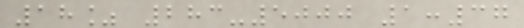18% 283-5000 1:37
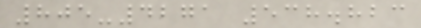805-4271 538.823
